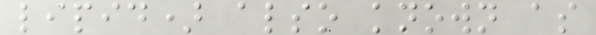lipid) also known as
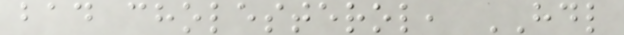bad cholesterol, HDL
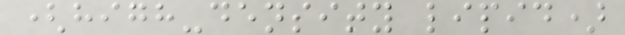(high-density lipid)
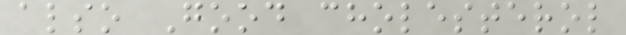also Good cholesterol
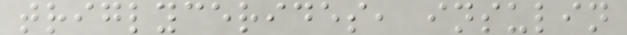triglycerides, insulin
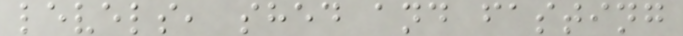levels, shed and fasting
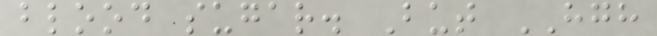blood sugar. But HGH
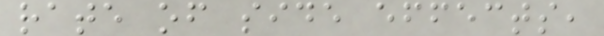rate of side effects,
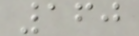160
